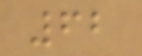62
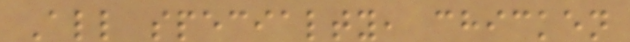All specialty, chicken
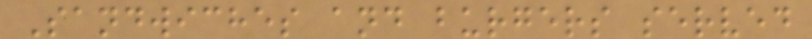Sandwiches and burgers served
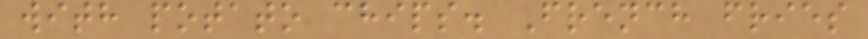with potato chips. French fries
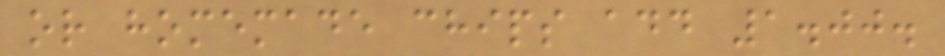or homemade chips add 1.00.
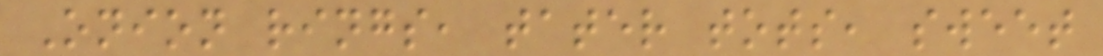Onion rings, tater tots, sweet
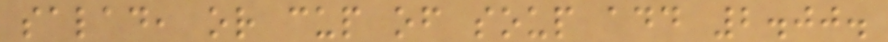salad, or cup of soup add 2.00.
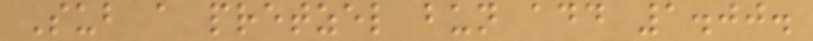Sub a pretzel bun add 1.00.
